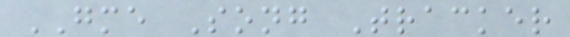GME Song Tracker
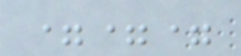===
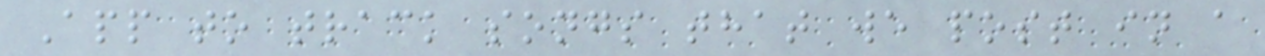App to track songs that we post in a
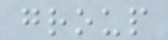group
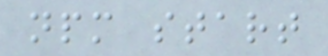npm start
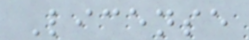License
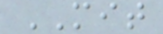MIT
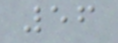56
